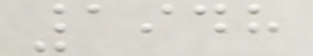1948
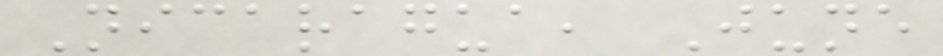Nicaragua, June
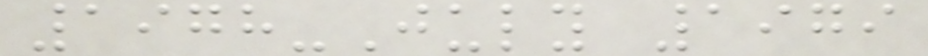1978-July 1979
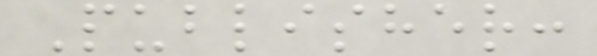Publisher:
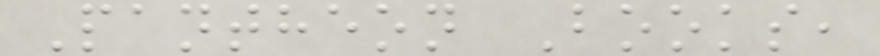Pantheon Books,
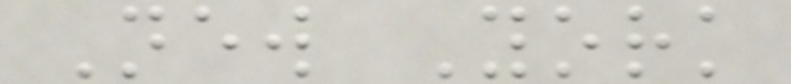New York
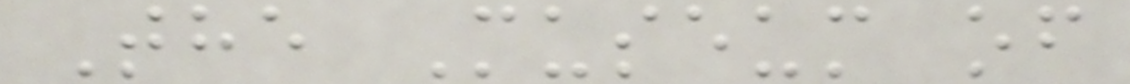The Museum of
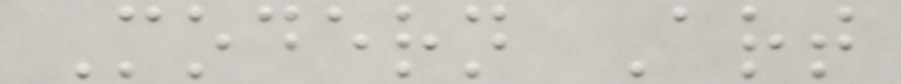Modern Art
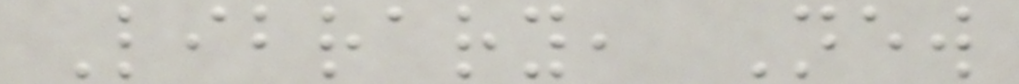Library, New
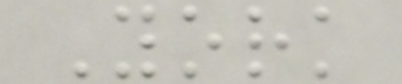York
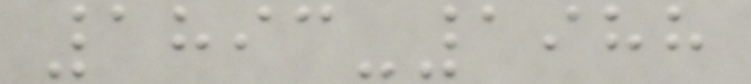1893-1988
